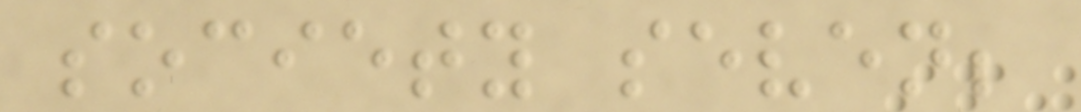society seven;
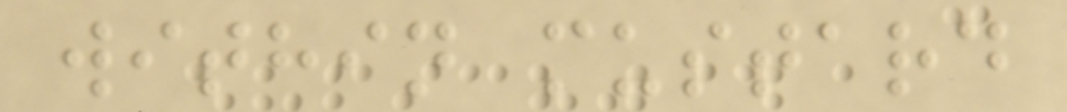within mustard
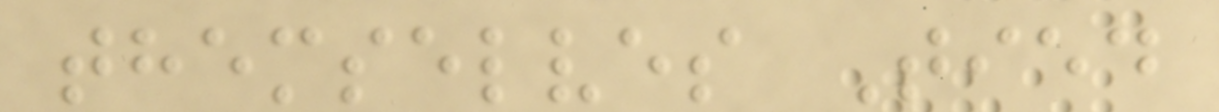themselves Tied
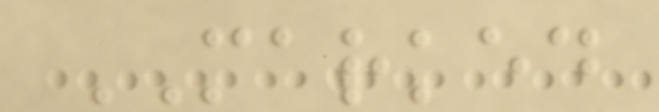MARKED
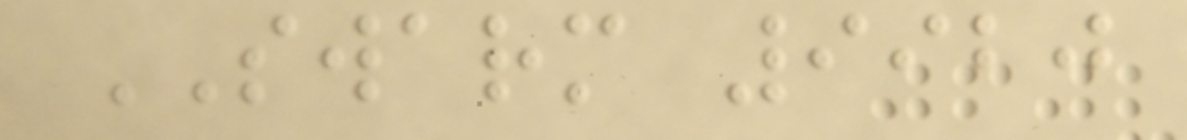SWARM 9920
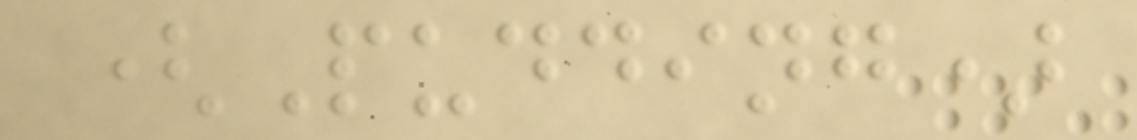(Pudding)
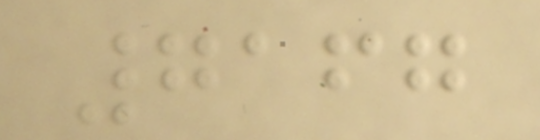7167
